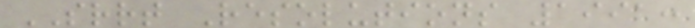SRRT Resolutions 1991:
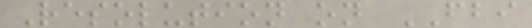Resolution on FBI
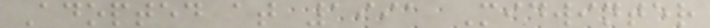Adopted at 1991 Midwinter
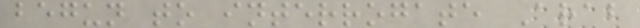begun to interrogate Arab
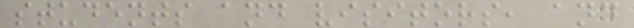students and visitors, and
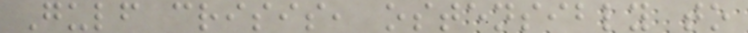Gulf crisis, ostensibly to
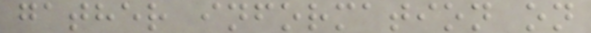gather information on
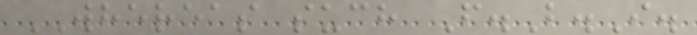WHEREAS such F.B.I.
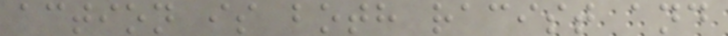action is both racist and
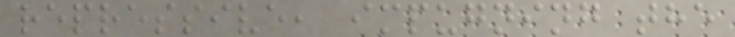repressive, impugning the
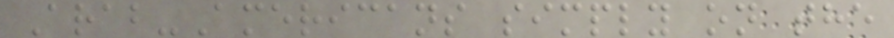Arab-Americans simply on the
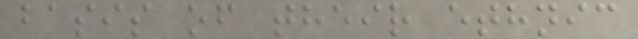basis of their ethnic
